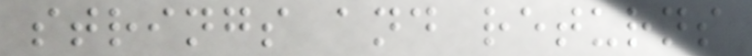strings and returns
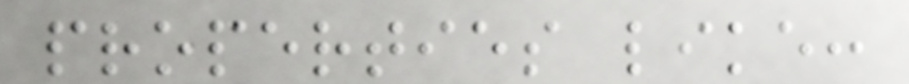properties like:
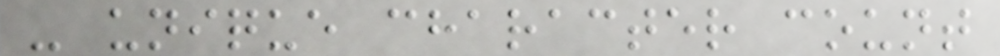- unique character count
